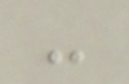-
